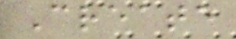Create
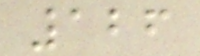126
